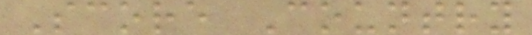Score Country
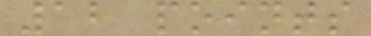12 points
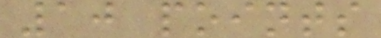10 points
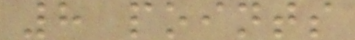8 points
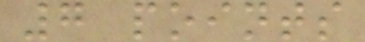7 points
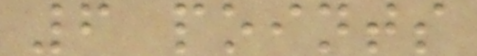6 points
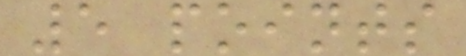5 points
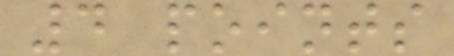4 points
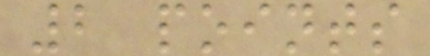2 points
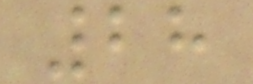28
